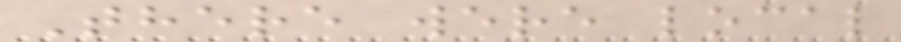There were local
